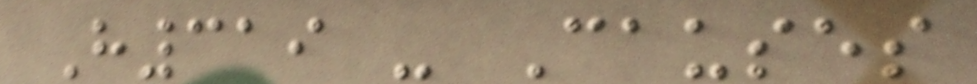H319 - Causes
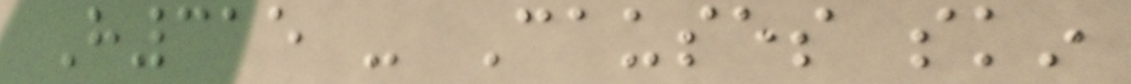H315 - Causes skin
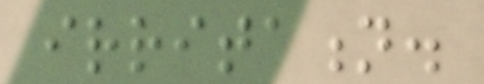irritation.
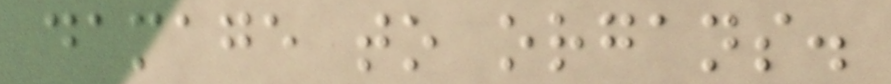damage to organs.
